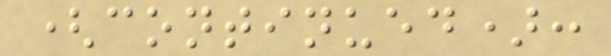(continued):
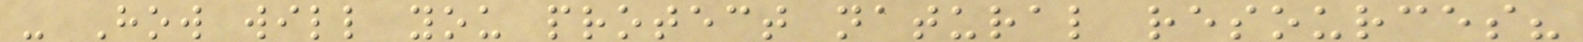- How will you protect natural resources?
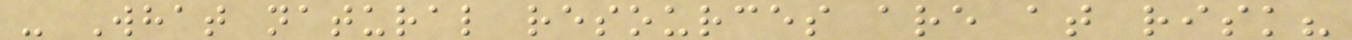- What natural resources are at risk?
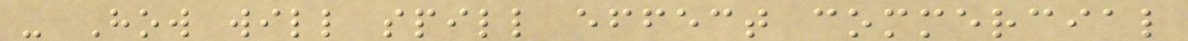- How will spill effect commercial
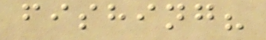fishing?
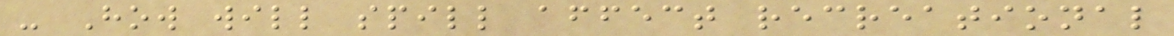- How will spill affect recreational
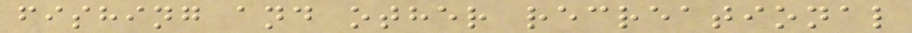fishing and other recreational
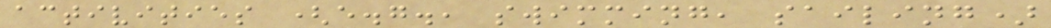activities (e.g., swimming, sailing)
